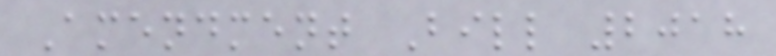Amendment Bill 2018
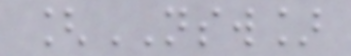[NSW]
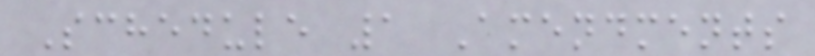Schedule 1 Amendments
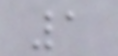1
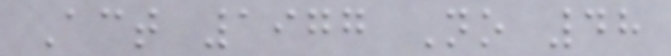Act 1977 No 48
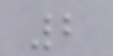2
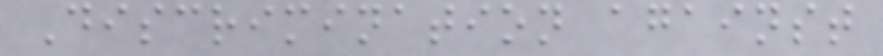Discrimination against
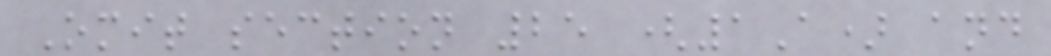Omit section 25 (1A) and
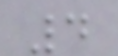4
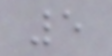5
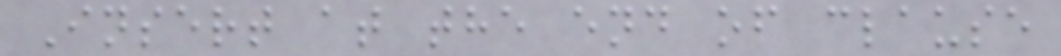Insert at the end of clause
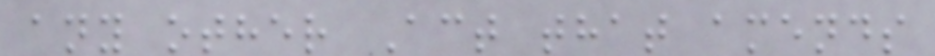any other Act that amends
